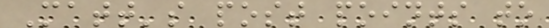Matt's post points to
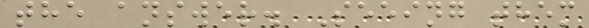the answer. Seeing them
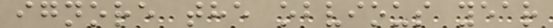ignore the obvious year
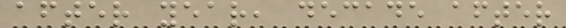after year, decade after
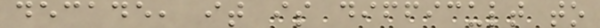decade, it is difficult to
